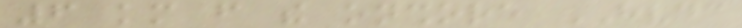6 km from the onshore HVDC
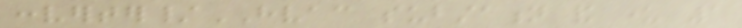converter/HVAC substation and under 1
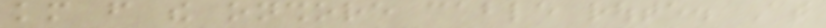km from the onshore cable route. At
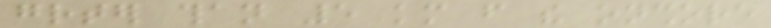greater than 5 km from the onshore
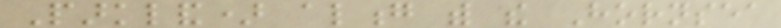Parkland) along with the Hornsea
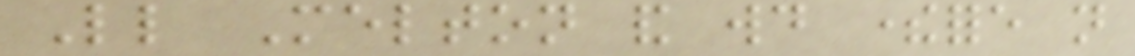Little Melton and would therefore not
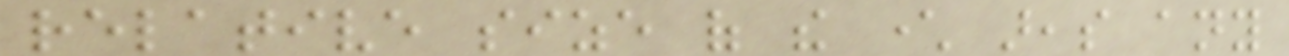relative size of the character areas any
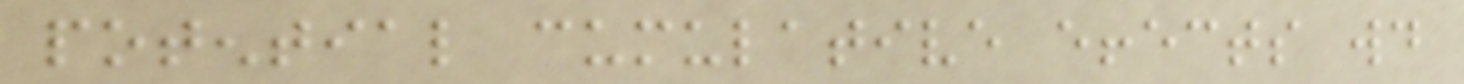potential cumulative effects would
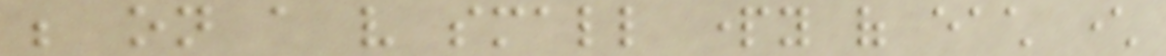be on a very small party of each character
